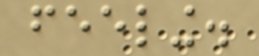feeling.
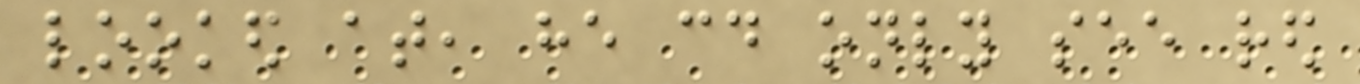looked at, he could only see red
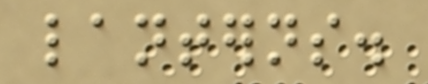lanterns.
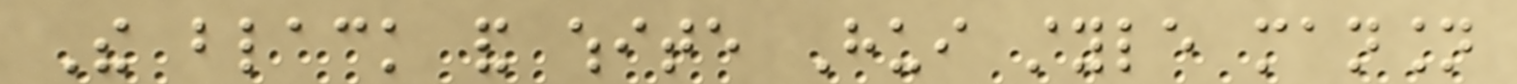The black and white Hui style mansion
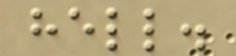hell.
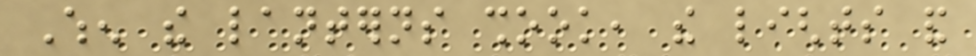When the lanterns shook, the lights and
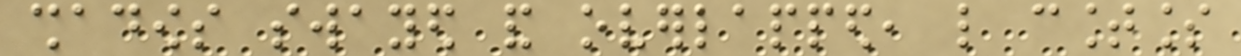shadows swayed and overlapped, like countless
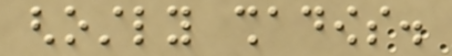ghostly shadows.
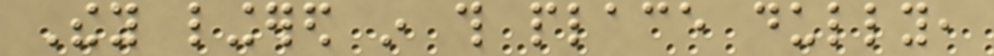They lingered in this place dully,
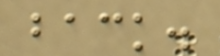back.
